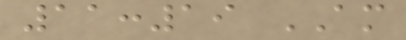11:19 AM
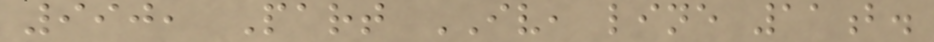990, Part IV, line 11b.
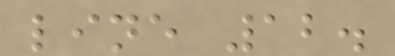line 12.
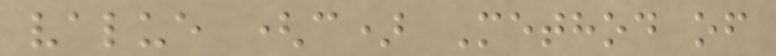value (c) Method of
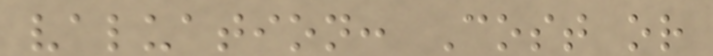valuation: Cost or
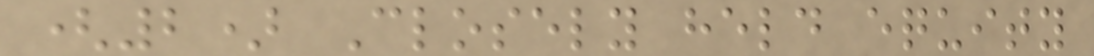(2) Closely held equity
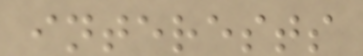interests
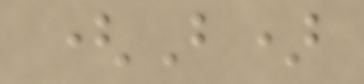(B)
